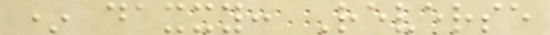* daxxy: Reverse
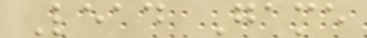Lead Game
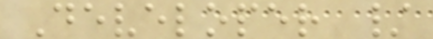Developer /
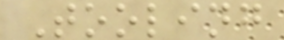Tooling
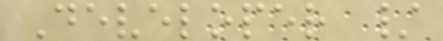Developer /
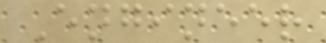Engineer
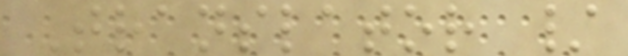Translator /
